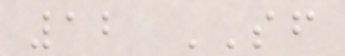12 SF
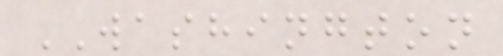WASHINGTON
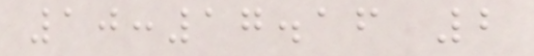10:17.16 2
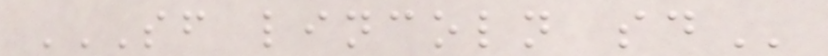SF LINCOLN SD
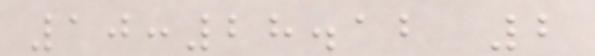10:28.12 2
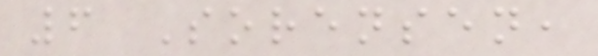6 Sorensen,
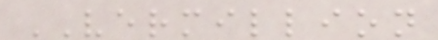VERMILLION
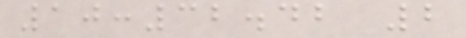10:32.42 2
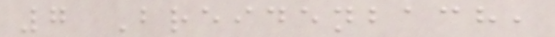7 Breidenbach,
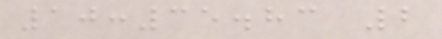10:35.83 2
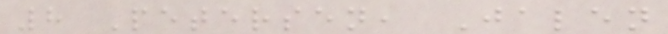8 Petersen, Jalen
